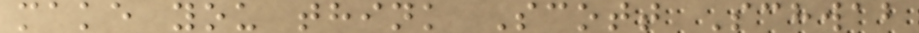make you think Scott Schwab
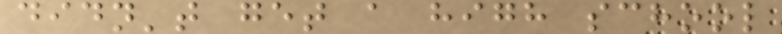didn't get a high school
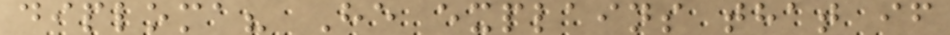diploma? He explains that if
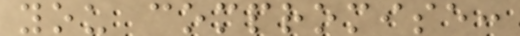you compromise:
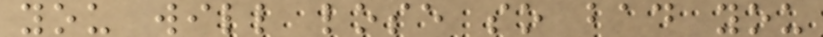you will lose so bad you
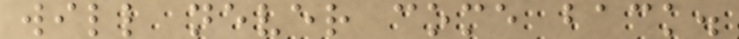will never come back.
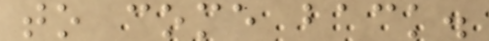to come back.
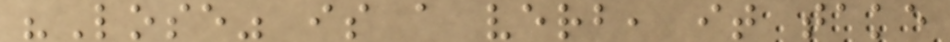"Lose" is a verb, it take
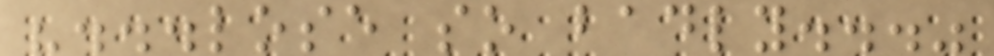"...lose so badly..."
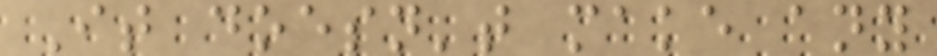It doesn't make any
